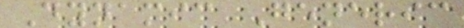Dynamic Generic
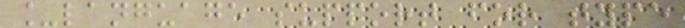_language support for type
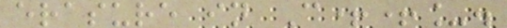erasure in C++_.
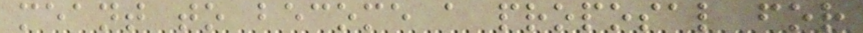meant to become a proposal for
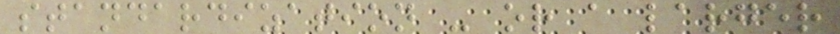standardization - or a larger
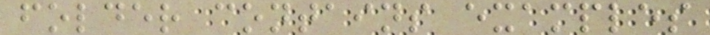folder contains examples
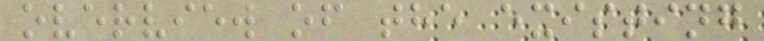overview of the existing
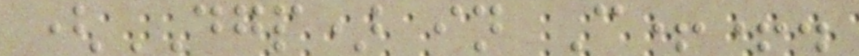(DGP) in C++.
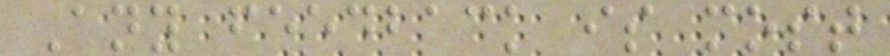Any feedback is most
